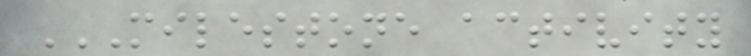MILESTONE ACTIVITY
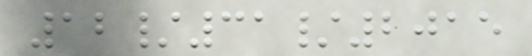12/31/2015
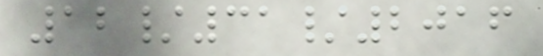12/31/2016
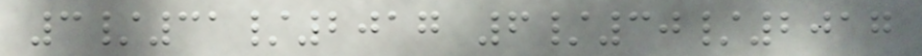3/31/2017 6/30/2017
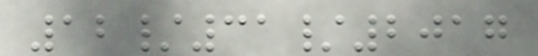12/31/2017
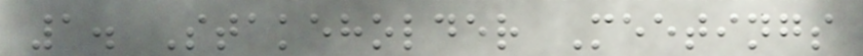1. Stakeholder Meetings
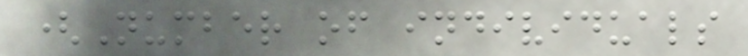(Number of individuals
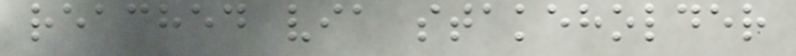reached via stakeholder
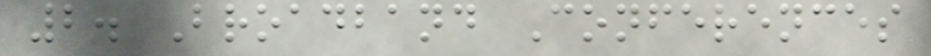2. Broadband Conferences
